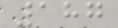187
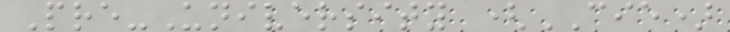Pre-University (CIE)
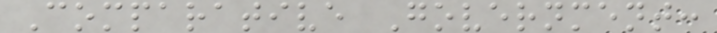Comparative Government:
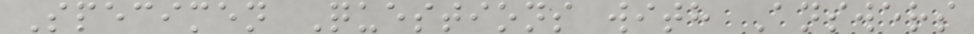Specimen Questions with Answers
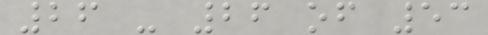26 - 26 of 53
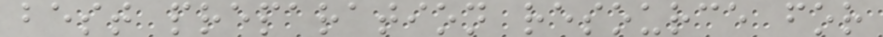best preparation resource for
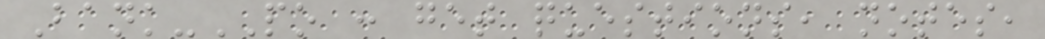Bank-PO : get questions, notes,
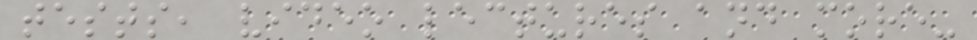tests, video lectures and more-
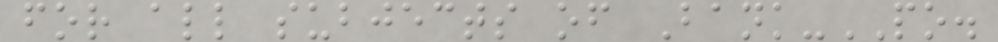for all subjects of Bank-PO.
